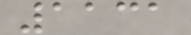1131
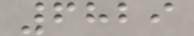6829
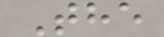The
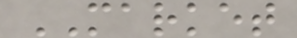MARKET
